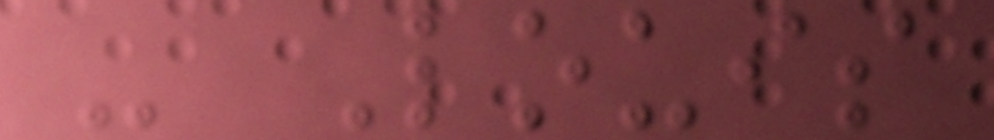- Louis
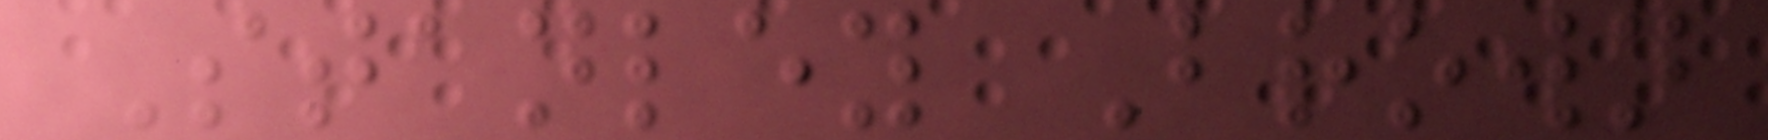Stanley Brown
